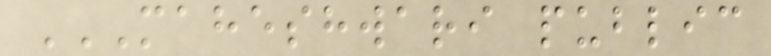MAHESHWARI PUBLIC
